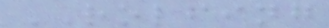ROLFING
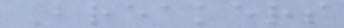Breakers
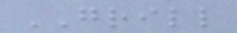GRILL
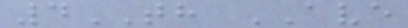4TH AVE
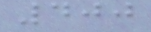400
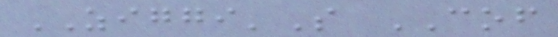ZIGGI'S COF
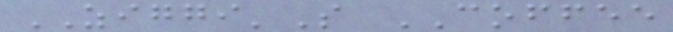ZIGGI'S COFFEE
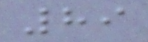89
